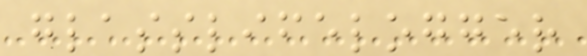glasslifelogger
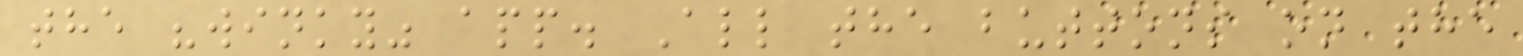the "winky" app. All the buttons on the
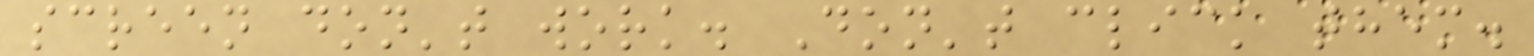screen don't work. Don't click them.
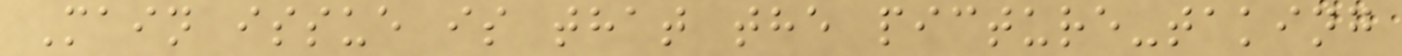Main issue is that the picture-taking
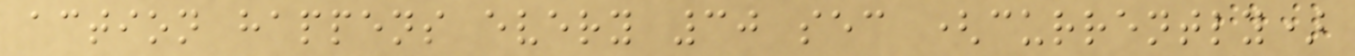action happens every 30 sec (currently)
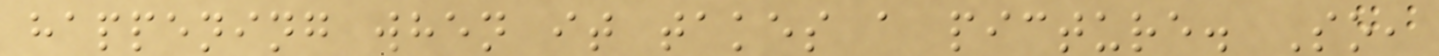happening when it takes a picture. So,
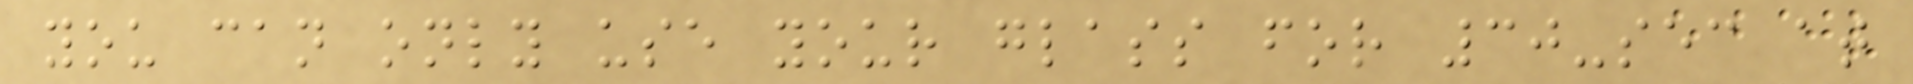you can only use your glass for 30-sec at
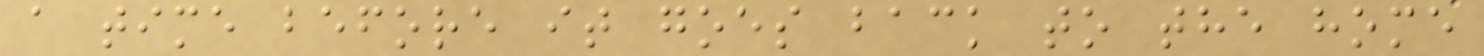a time before it goes back to the home
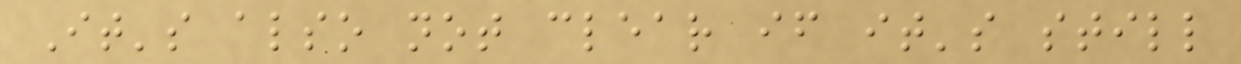It's also not clear if it's still
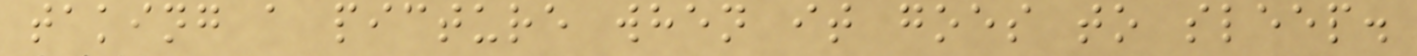taking a picture when it goes to sleep.
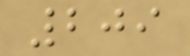209
